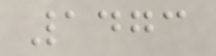1473
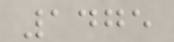1475
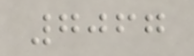7067
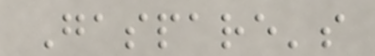Gaspare's
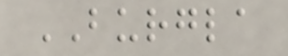BURGLA
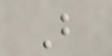B
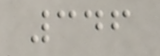346
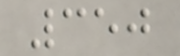350
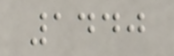1440
